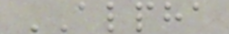ALPHA
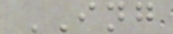ING
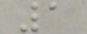1
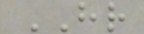HR
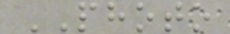PHOTO
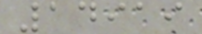14919
